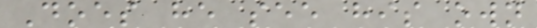Does he see his own
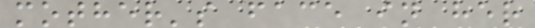mother's face in her
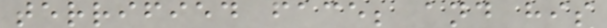terrified face; and his
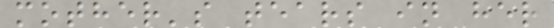mother's tears in her
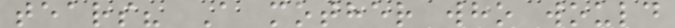tears? A mother who would
